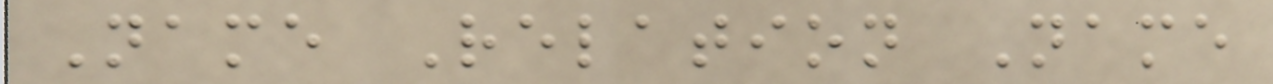Name Relation Name
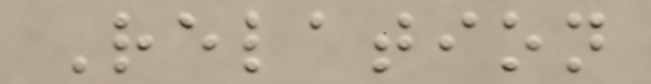Relation
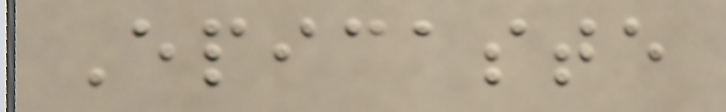Epicaste
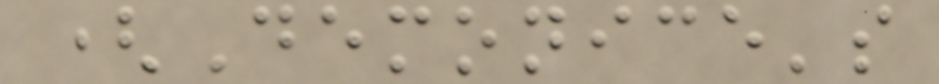(Demonice's
